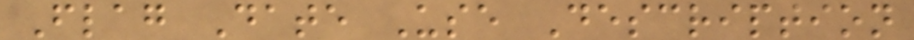Flag Date Use Description
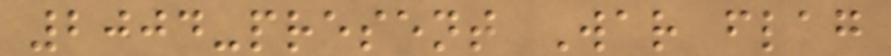2004-present War flag
